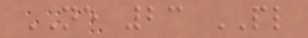NE 23 PL
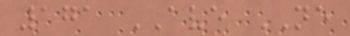171 AVE NE
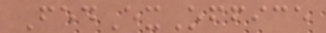FedExOffice
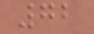72
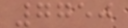7750
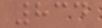834
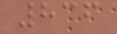836
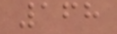168
